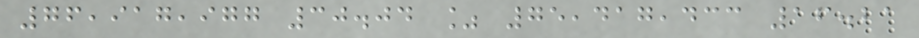76,917,977 30.04 % 75,417,433 16.21
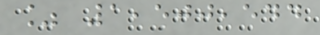% 1,500,544
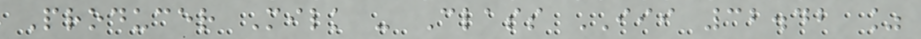Producer Milk - Class III 32.42 %
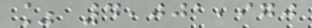% 4,001,970
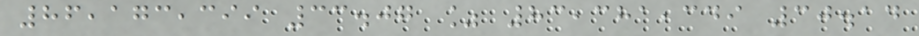86,173,399 33.07 % 83,381,349 30.14
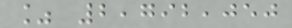% 2,792,050
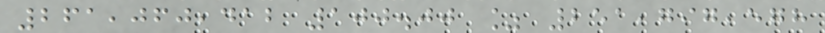261,060,412 100.00 % 251,797,578
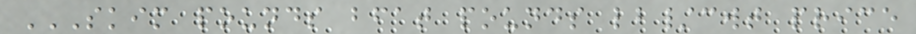SKIM POUNDS BFAT POUNDS LB/CWT PRICE
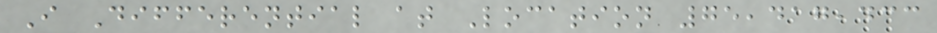I Differential at Location 75,417,433
